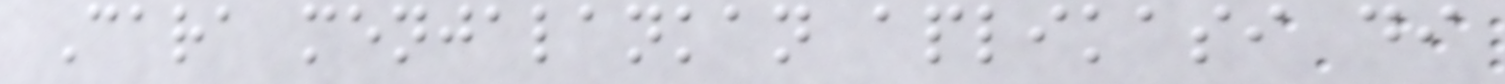Cara menjalankan aplikasi di
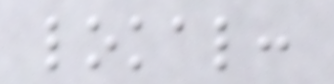lokal:
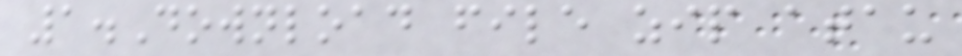1.Download file zip atau
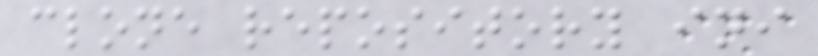clone repository ini
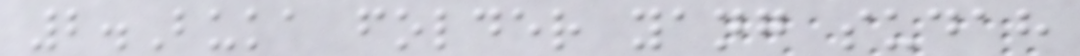2.Buka folder yang sudah
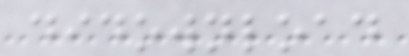didownload
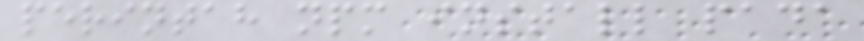perintah npm install pada
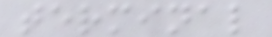terminal
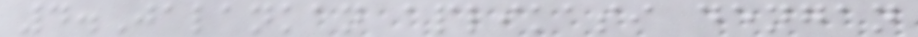4.Jalankan aplikasi dengan
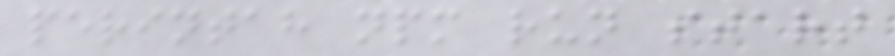perintah npm run start
